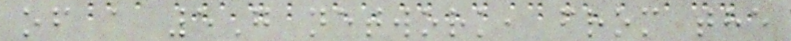of a 5G network, from the
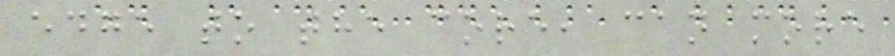edge to the core, can more
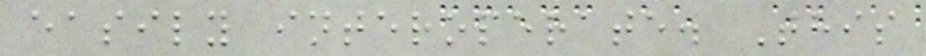easily interoperate. This
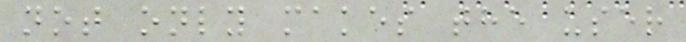not only makes the user
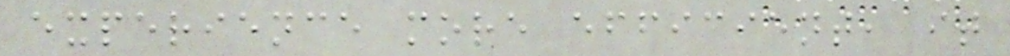experience more efficient, it
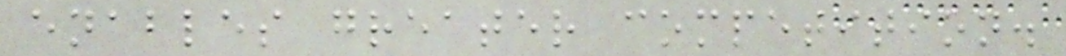enables greater competition.
